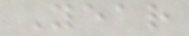Year
